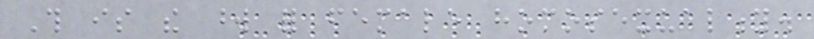This is the word for female homosexuality.
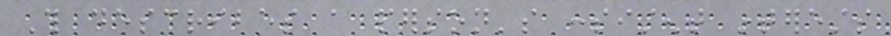This describes a person's consistent interests
